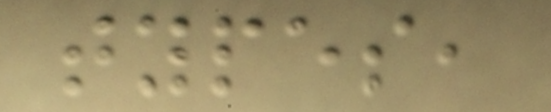types,
